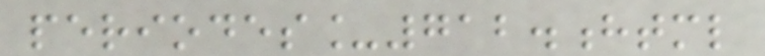periodes_712.html
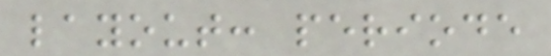layout: periode
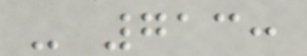- 713:
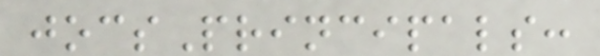jocsPrincipals:
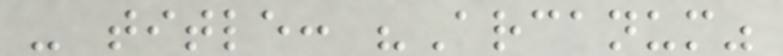- title: "Arcanum"
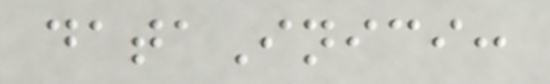dataInici:
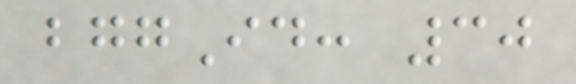bggId: 30
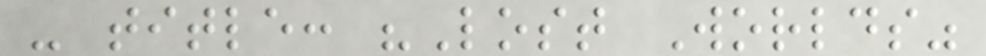- title: "Lost Worlds"
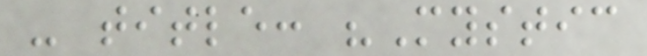- title: "Mystic
